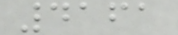4161
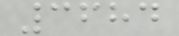3684
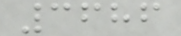3686
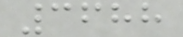3688
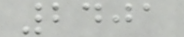2401
